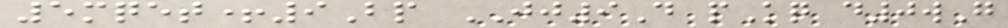5mqet+9Bp JJ9D pKq d0wG
